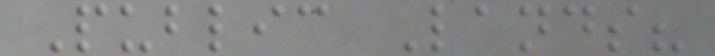Public Lands?
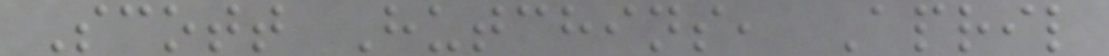Scott Hutchins, April
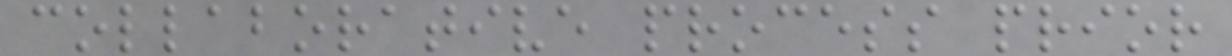collaborative process prior
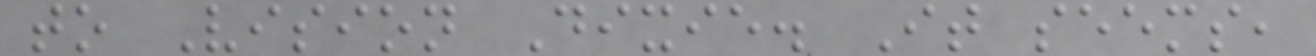to Vision Dixie. It seems,
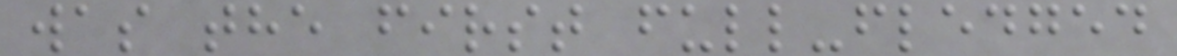was the first full-fledged
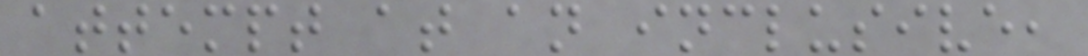attempt at an inclusive,
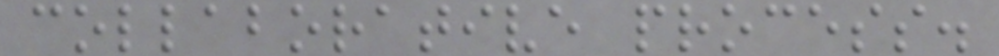collaborative process.
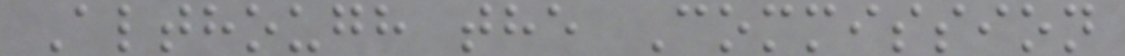Although the Commission
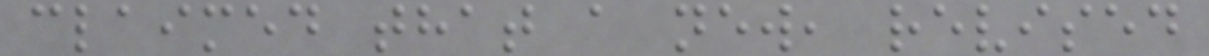claimed that a new, revised
